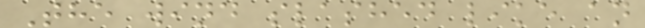The wind slashed like an
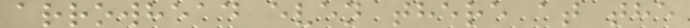arrowhead even there at the
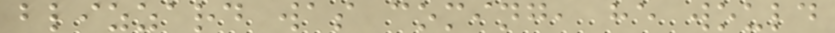blizzard was coming, he would
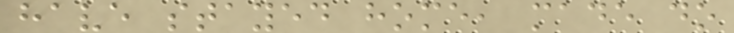have stayed home, made do
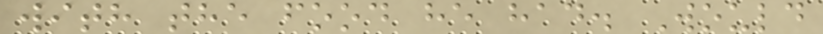with the food he had. Would
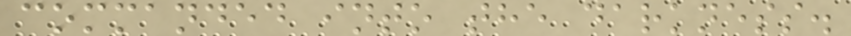commanded into the darkness.
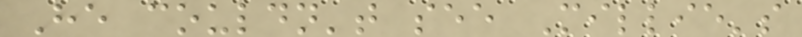He couldn't see Millie's
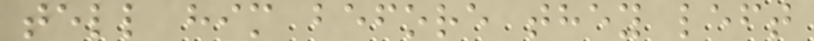tell him before they left
